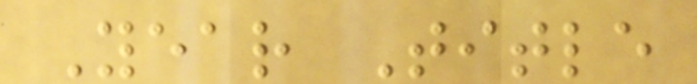Year Title
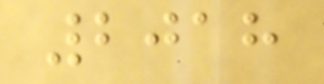2018
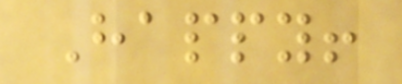Happy!
